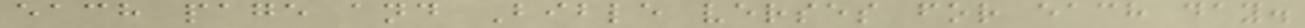each page and Bible verses for each day.
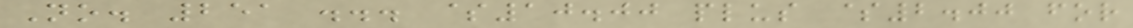No. 251 ... $10.00 plus $2.00 for
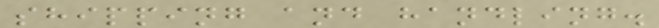shipping and handling.
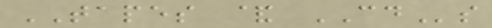TAPES & CDs
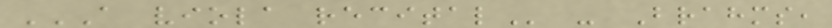A VIOLA RECITAL - Brahms,
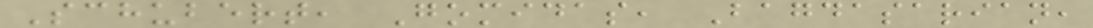Schubert, Gomidas, Bagdasarian,
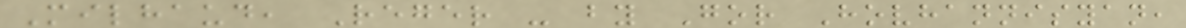Milhaud, Reger - by Gor Hovhannisyan,
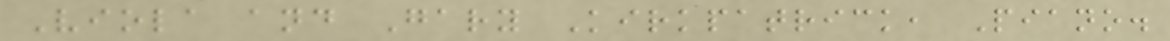Viola and Gary Kirkpatrick, Piano.
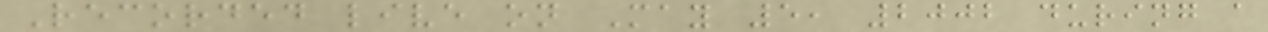Recorded live on May 5, 2002 during a
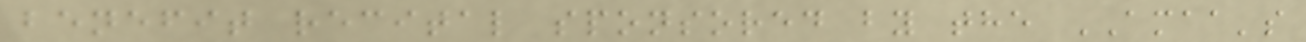benefit recital sponsored by the AMAA's
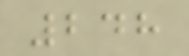248
